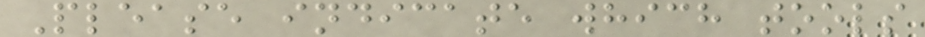Please indicate which tools
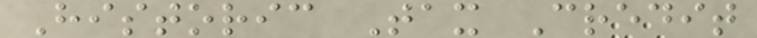Historic Tax Credit
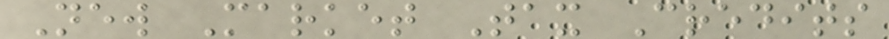New Market Tax Credits
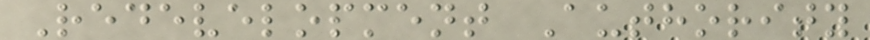Redevelopment Authority
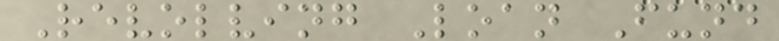Revolving Loan Fund
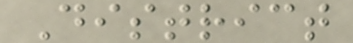District
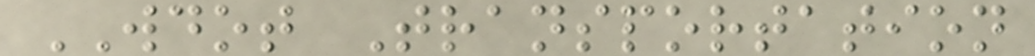WDOT Transportation
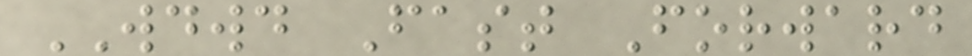WDWD Fast Forward
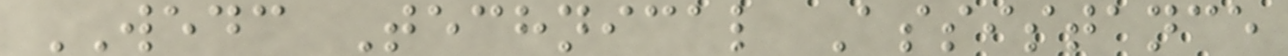WEDC Technical Assistance
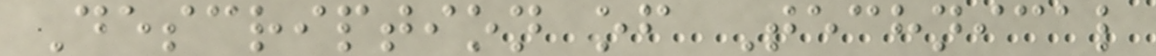Description of Technical
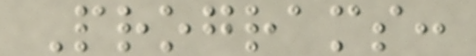Programs:
